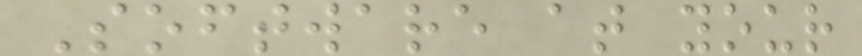Software at your
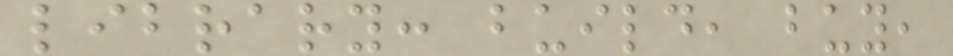library: build, buy,
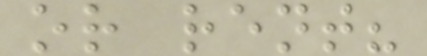or rent?
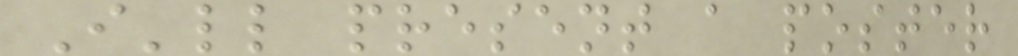I'll present a poster
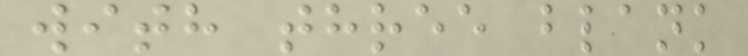with three blank
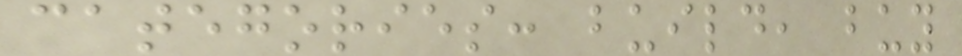categories: build, buy
